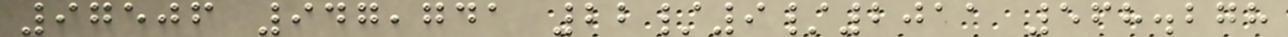97506 947,741 22/9/2011 568.278
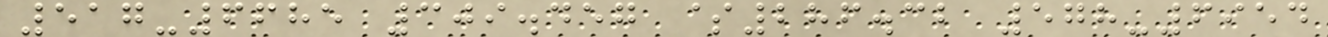517-6685 309.457 $286.32 578-6954
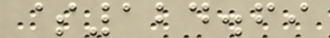$124.69
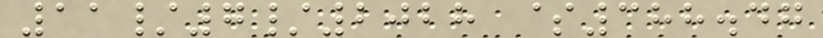11/7/2028 $388.47
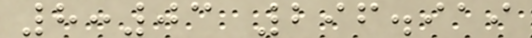8:03 296.919
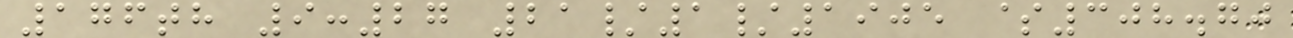176th 9:27 21/1/1905 $308.70
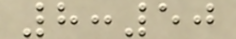8:50
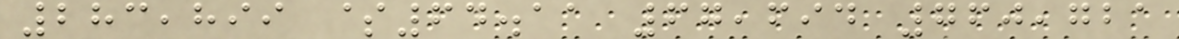283,899 $64.11 67,694 760,721
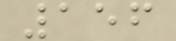156
